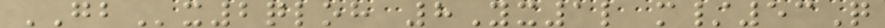GBx2qloh 8Yx1l m/53Q
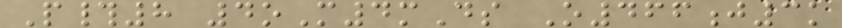P#8 4oM4mDs O466j3k
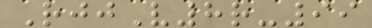RjjV8r-99
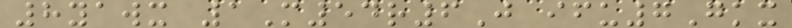8yawx 1M54r6J ifu7Gkx
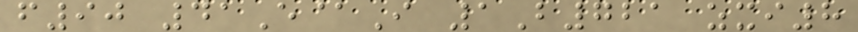f90 41E@I 1B721 zxi8
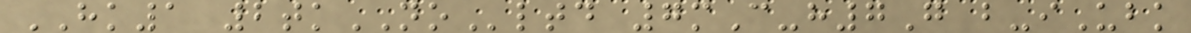HK1 2tkNOltd 7mC-h7G b-iUbk
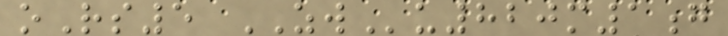oRs5 ZWu820m1g
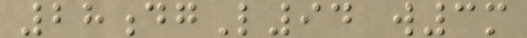28dgL94 w3m
